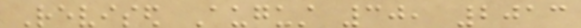Revised August 30, 2013
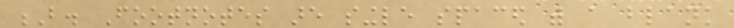B. Footnotes are single spaced with a blank
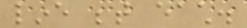line between each.
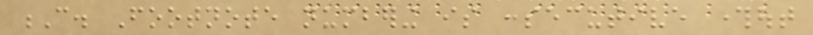C. Footnote numbering is consecutive throughout
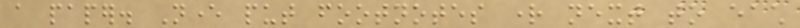a paper. Never put footnotes right next to each
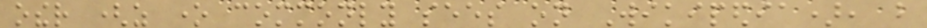other (as one commonly sees on Wikipedia), but
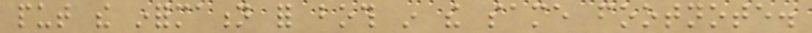put the information for both in the same footnote.
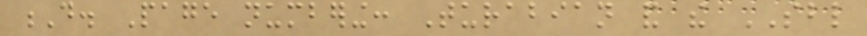D. Page numbering: Turabian and the SBL
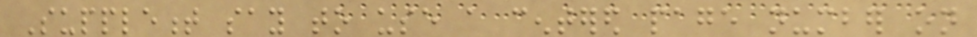Supplement say to use a centered page number on
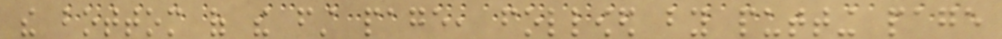the bottom of the first page, followed by putting page
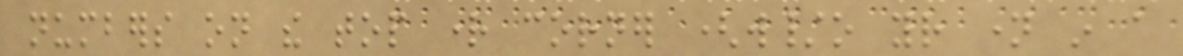numbers on the top right corner (w/o your name in a
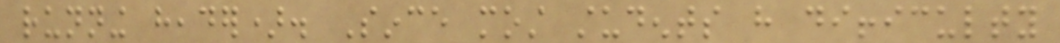running header). Since most students have difficulty
